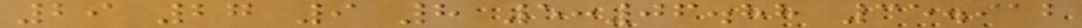29 27 9 8 5:06.88 35.912
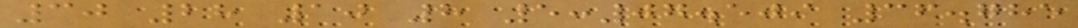30 28 10 8 5:07.509 36.785
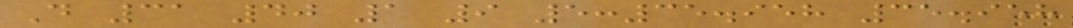D 31 40 1 9 5:35.958 35.958
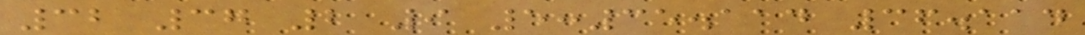32 37 2 9 5:35.114 36.114
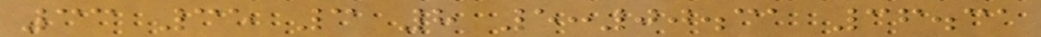33 35 3 8 5:00.31 36.31
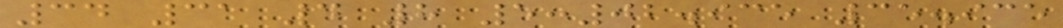34 31 4 8 5:02.935 35.935
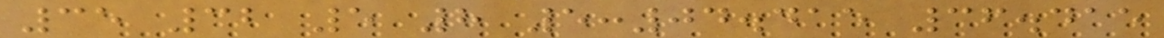35 32 5 8 5:04.415 36.415
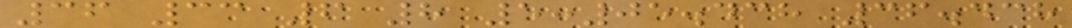36 33 6 8 5:05.438 36.438
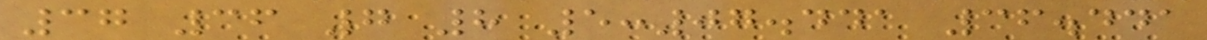37 36 7 8 5:07.441 36.441
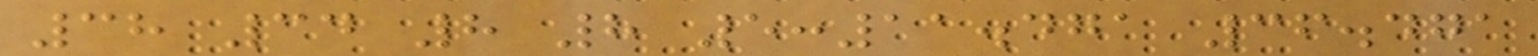38 34 8 8 5:11.471 36.471
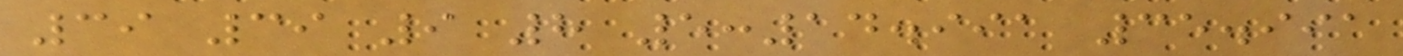39 39 9 8 5:14.991 35.991
